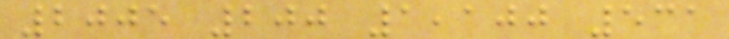2005 200 1,100 531
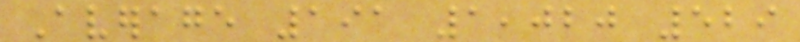Average 191 1,020 529
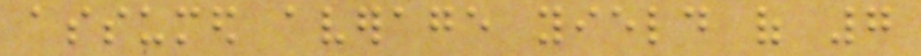assumed average yield of 7
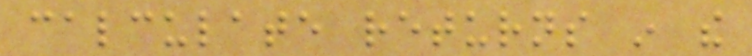calculate returns in the
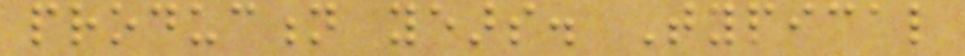production years. Typical
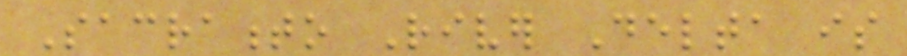Sacramento River Delta is
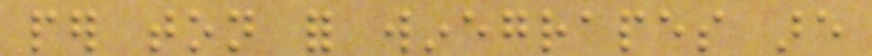per ton for winegrapes are
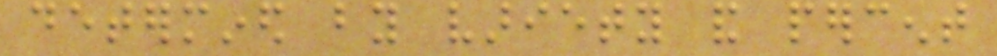determined by variety and percent
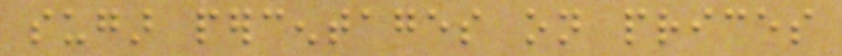sugar percentages on prices
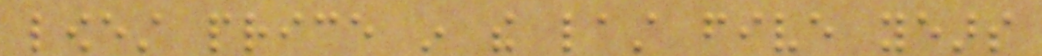lowest price in the last five years
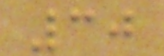30
